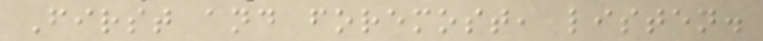First and foremost, listen.
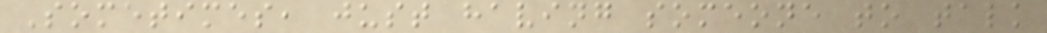Sometimes, just having someone to talk
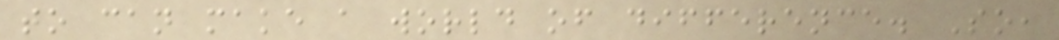to can make a world of difference. So,
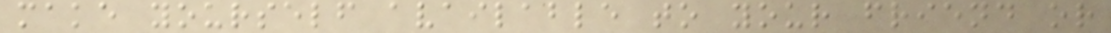make yourself available to your friend or
